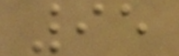95
